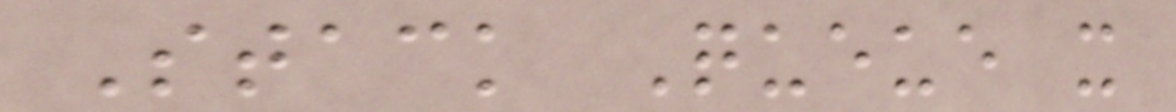Stack Queue x
